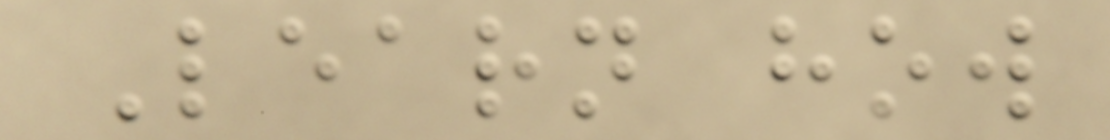Learn how
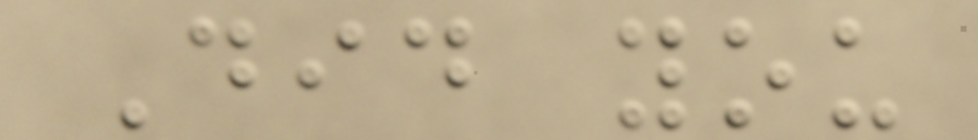Did you
